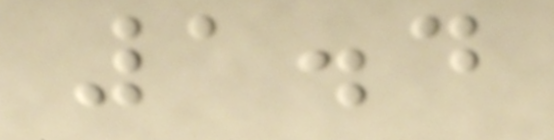1.4
